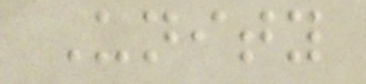Unity
